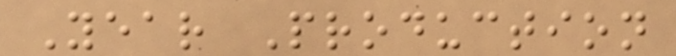Year Production
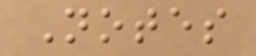Notes
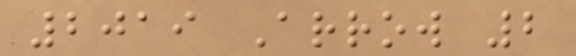2019 Arrow 2
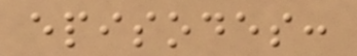episodes:
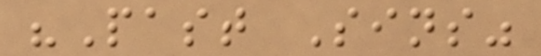"Past Sins"
